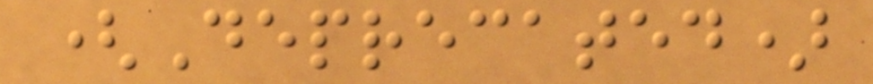(Deprecated)
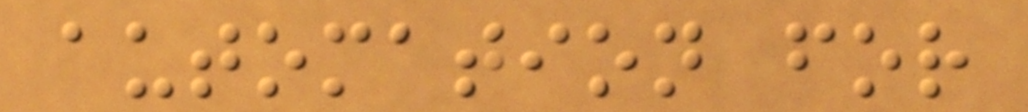automation for
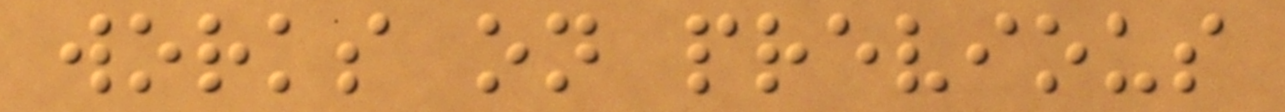works on previous
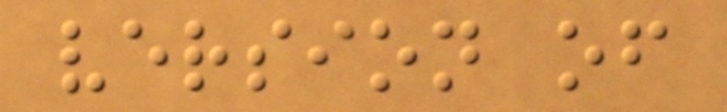version of
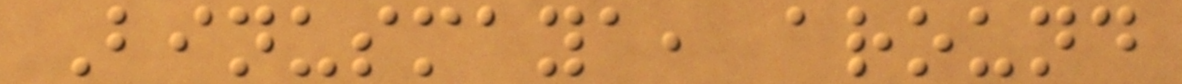Binusmaya, around
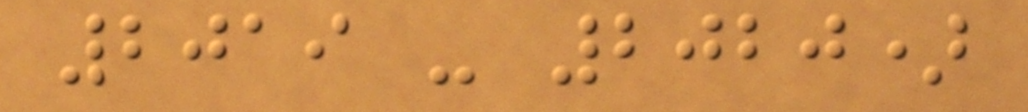2019 - 2020)
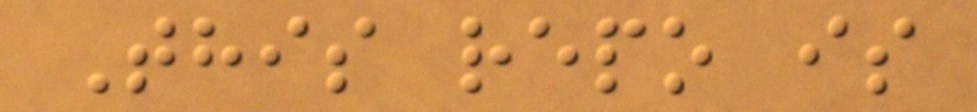This repo is
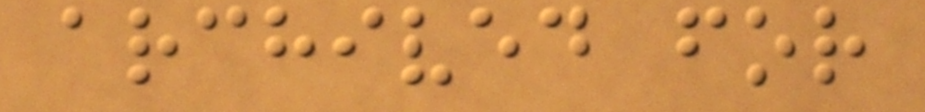archived for
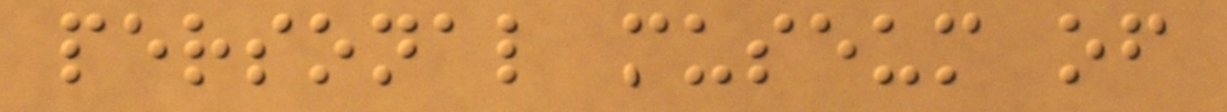personal museum of
